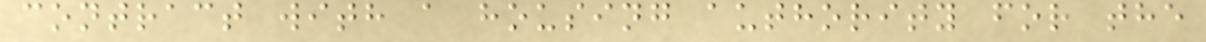contract with a housing authority for the
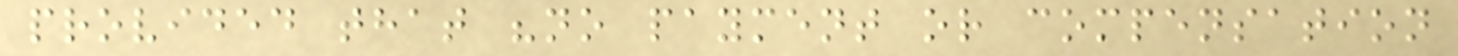provided that "no payment or compensation
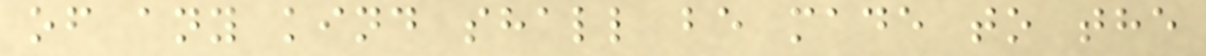of any kind shall be made to the
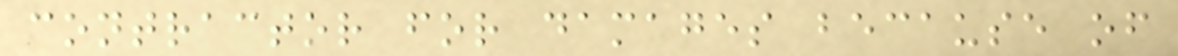contractor for damages because of
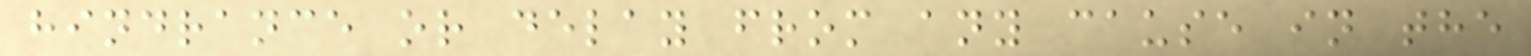hindrance or delay from any cause in the
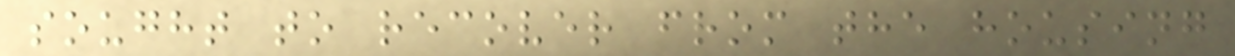sought to recover from the housing
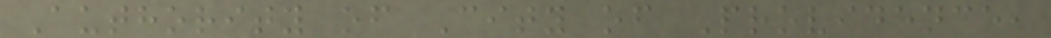Authority of City of Providence,
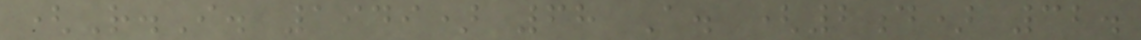(R.I. 1949) 68 A. (2d) 32.
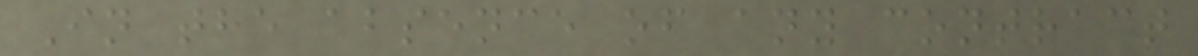In the absence of any contract
